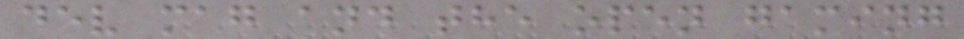dev mag and the open gaming
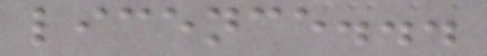licence...
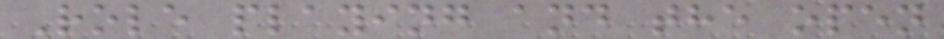Role playing and the open
